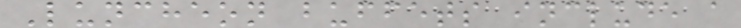Luncheon buffets include a
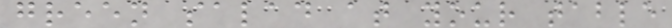green salad at your table
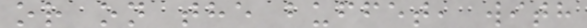or on the buffet, with
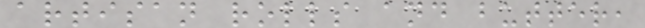artisan rolls and butter,
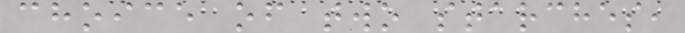choice of two starches,
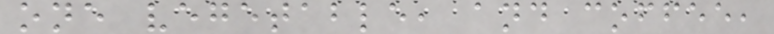one vegetable, and coffee,
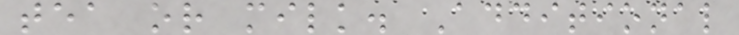tea or milk. Additional
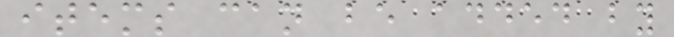items can be added by
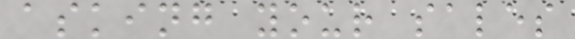asking your sales
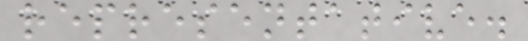representative.
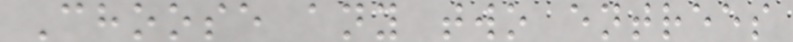Choose any two entrees
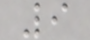9
